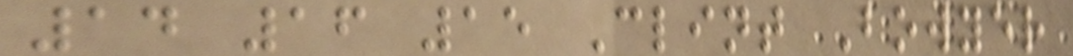14 16 15 Clint Bowyer
